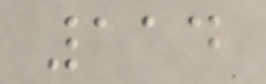114
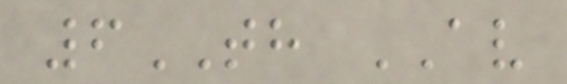6TH AV
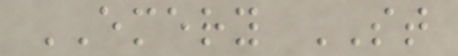EMERY ST
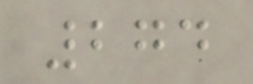274
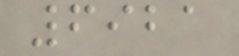6921
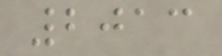2013
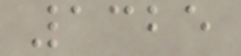1325
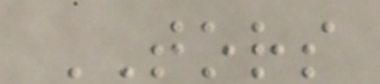TORS
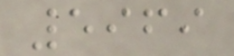5969
